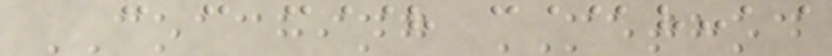COACHING METHOD
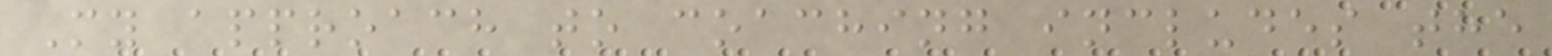My approach to coaching includes the
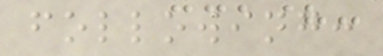following:
